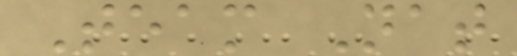Team Nat
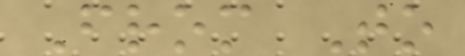From To
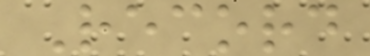Record
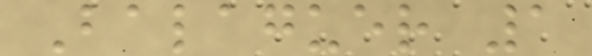Balaguer 1
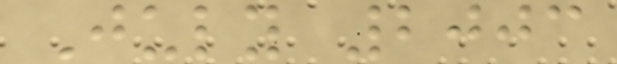July 2003
